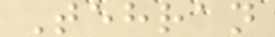Tehran
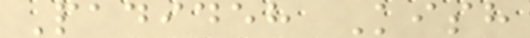Padideh Kish
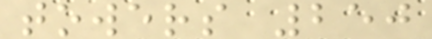towers 250
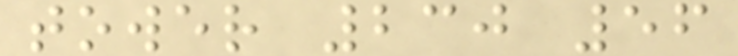tower 230 56
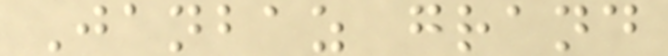Janbaz grand
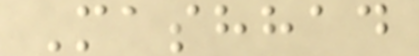Mashhad
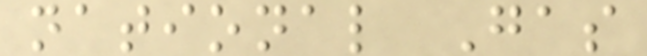national Gas
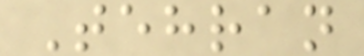Tehran
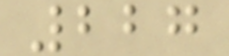227
